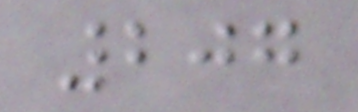207
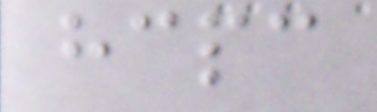hcpc
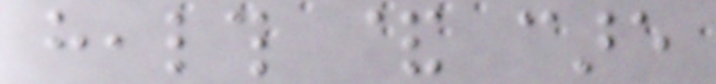health & care
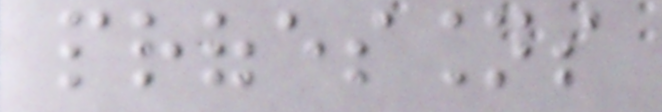professions
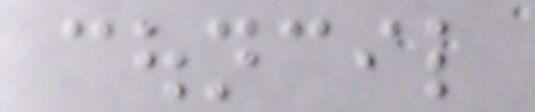council
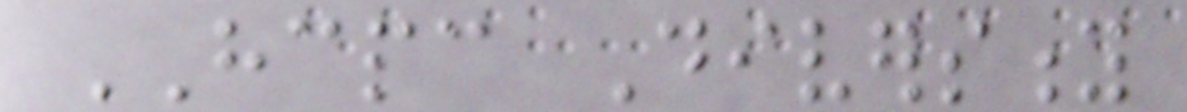HCPC Diversity
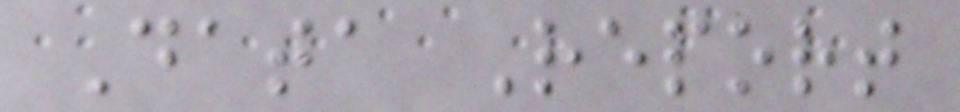Data Report
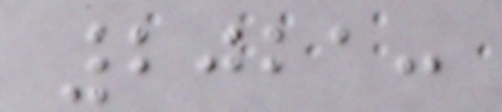2021:
